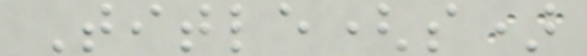Title(s)
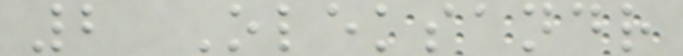2 Oleksandr
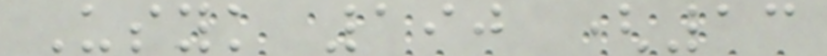Usyk 190 (13
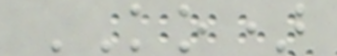KO)
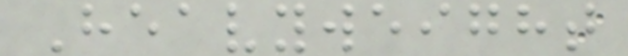Heavyweight
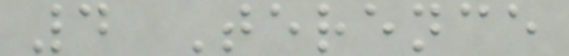4 Terence
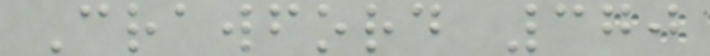Crawford 370
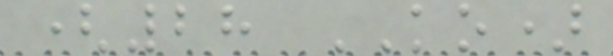(28 KO)
